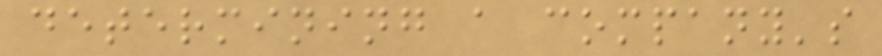determining a company's
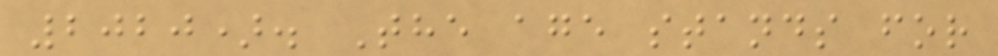2020). The age stands for
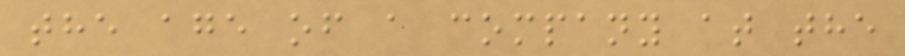the age of a company at the
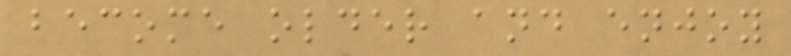become older and enjoy
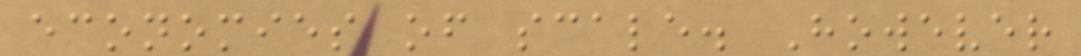economies of scale. However
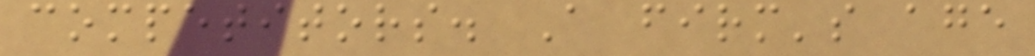competitors. A firm's age
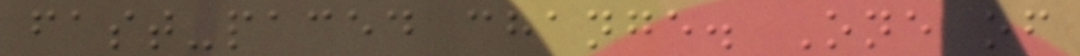fast-paced change. One of
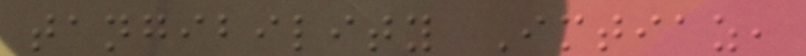tangibility Imtiaz,
